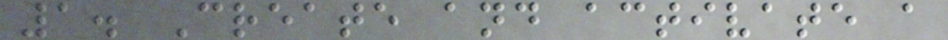1. Create and activate a
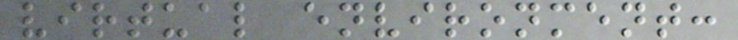virtual environment:
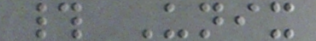# Unix
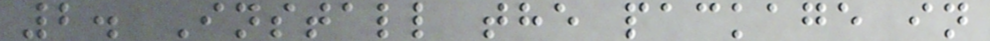2. Install the package in
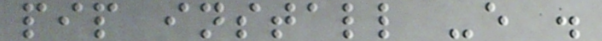pip install -e .
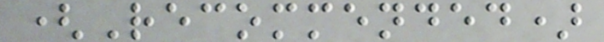(Recommended)
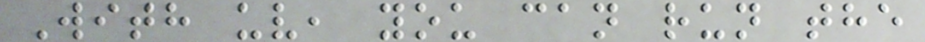With uv, you can run the
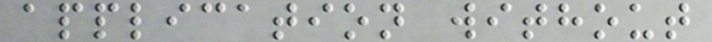application without
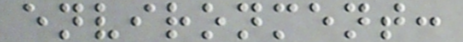environment:
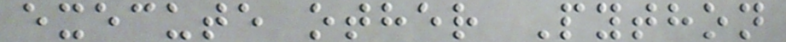execute other Python
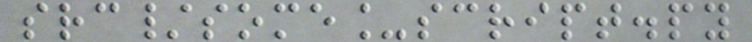src/some_script.py
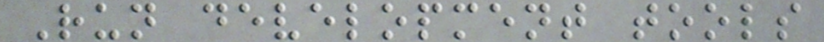Run development tools
